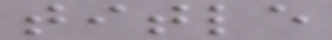title
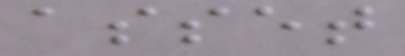asset
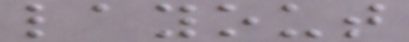layout
